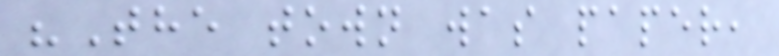"The town was paper,
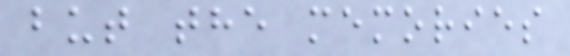but the memories
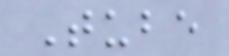Tube
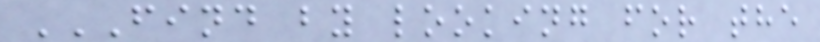FIND BY LOOKING FOR THE
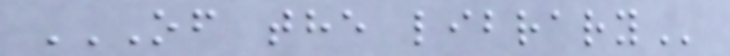OF THE LIBRARY
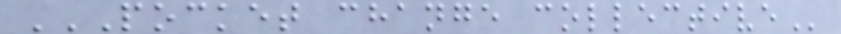POCKET CHANGE COLLECTIVE
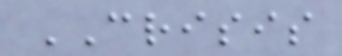CRISIS
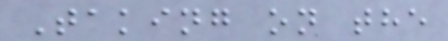Taking on the
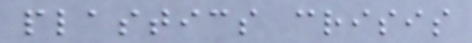plastics crisis
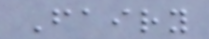Fairy
